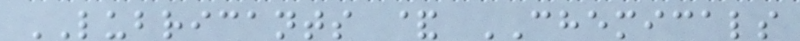LUBRICANTS & CHEMICALS
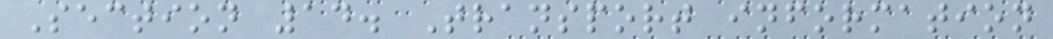Section 14. Transport information
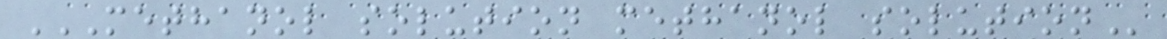METHANOL SOLUTION METHANOL SOLUTION
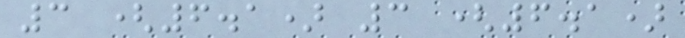3 (6.1) 3 (6.1)
